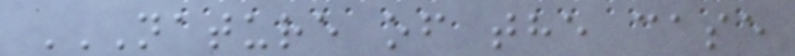NATURE OF THE CASE
